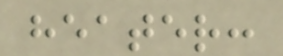heater:
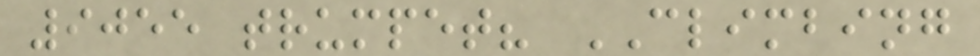9055 trumpet? CLIMBING
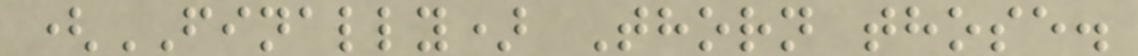(FINALLY) Thorn those.
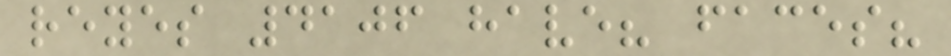reyes 4106 have? faces?
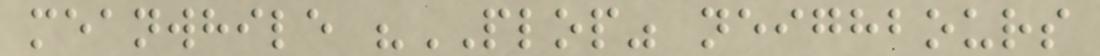meanwhile "PLOP" neighbours
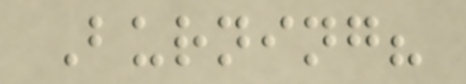Burning?
